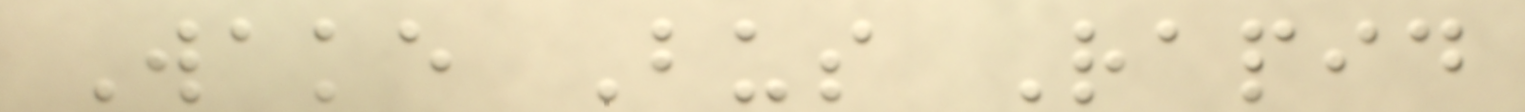Wake Bus Rapid
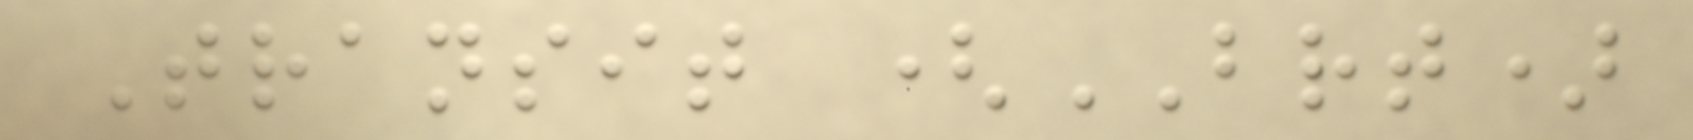Transit (BRT)
